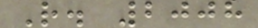R. 2008
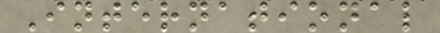International
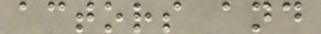actors and
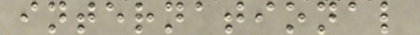international
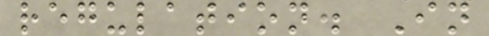regulation. In
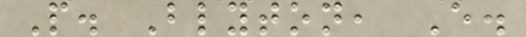P. Blyton, E.
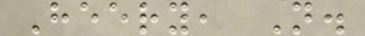Heery, N.
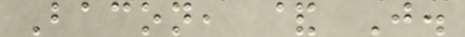Bacon, & J.
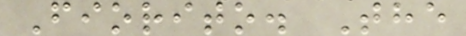Fiorito. The
